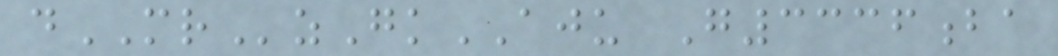dMRzGkAJU G3336ba
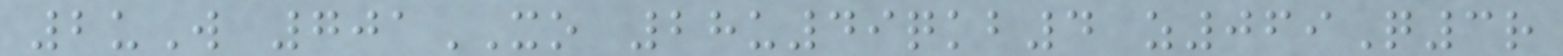2uW 701XO 28u49qkb4 z069Q3r
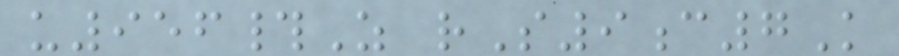u956#Z rS9c7K
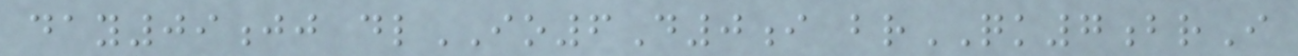day09jj dlIO6D0i brQK7brI
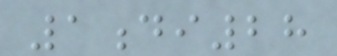1di28
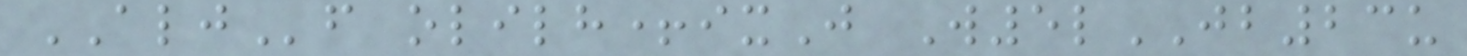ALJf olilh+ixJ W5lJB23u
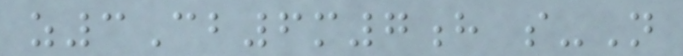z3Cb6m7h s-N
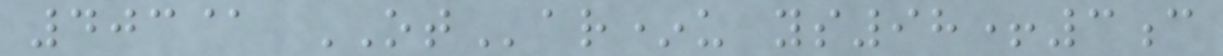403@ OTar*u ys98+3c
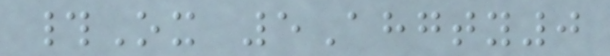#Ox 5Ahgty0
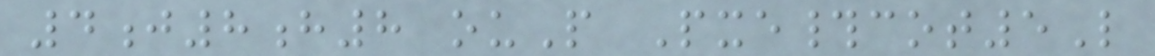4j8h8 ouP Pxe#cot5L
